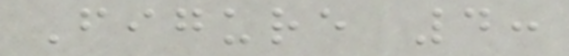Figure 4:
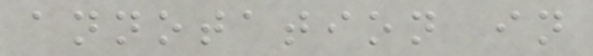annotation in
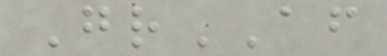GrAF
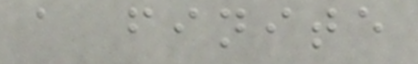a finite
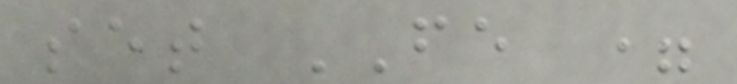set FE =
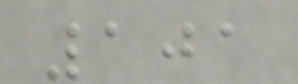101
